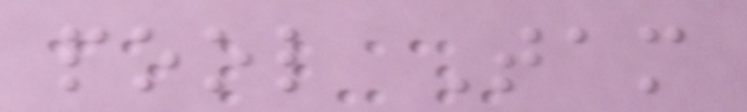pool Tam
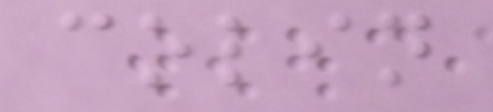colin
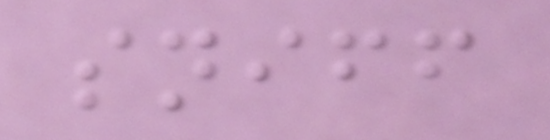sniff
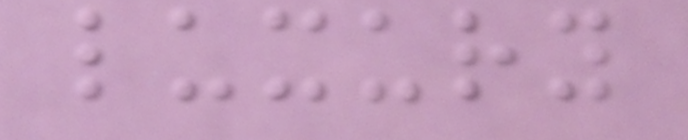luxury
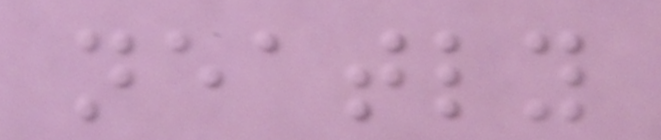neatly
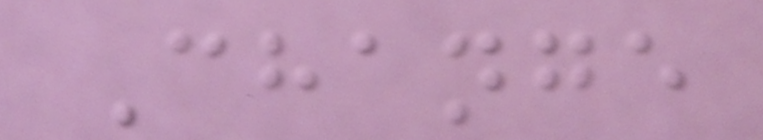Change
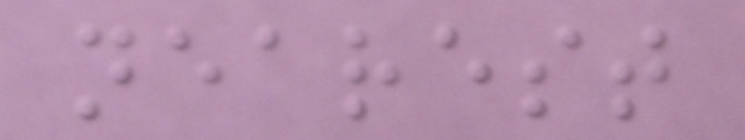nearest
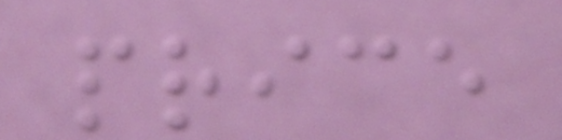price
